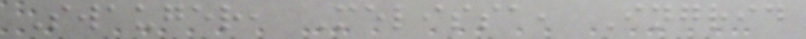Swauger, Melissa, Ingrid
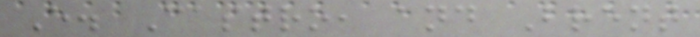E. Castro, and Brent
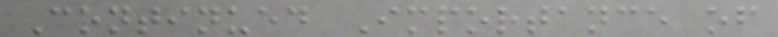Continued Importance of
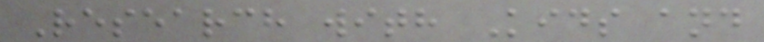Research with Kids and
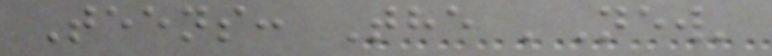Teens: The 'New'
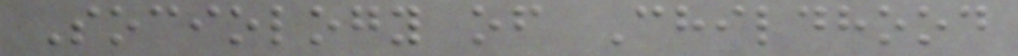Sociology of Childhood
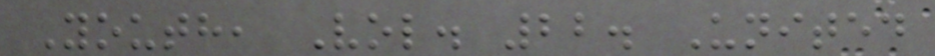Youth, Vol. 22. United
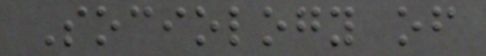Sociology of
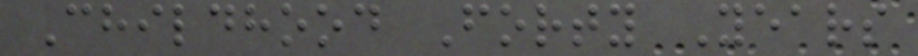Childhood Forty Years
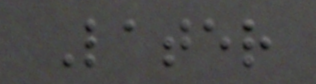Later
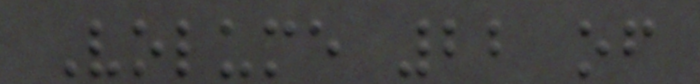Volume 22 of
